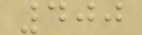400
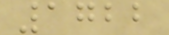1722
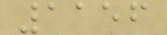1156
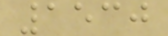1530
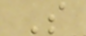S
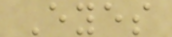Eyes
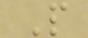P
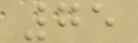75
